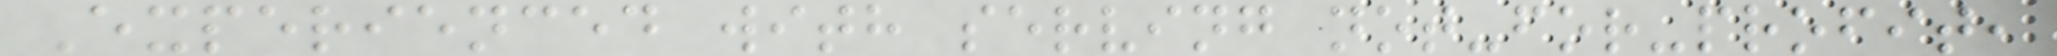Experienced with serving not-for-profit,
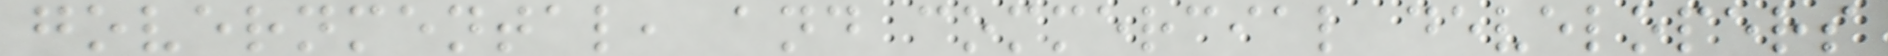governmental, and commercial developers
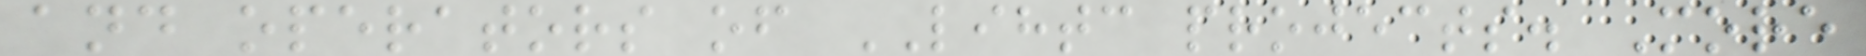and operators of LIHTC projects. More
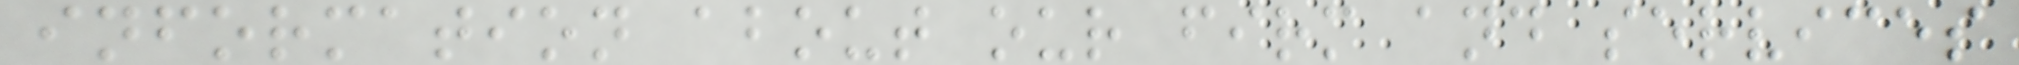information about our firm and services
